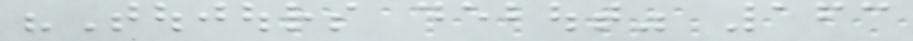"Toujours debout" 163
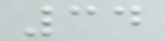34
